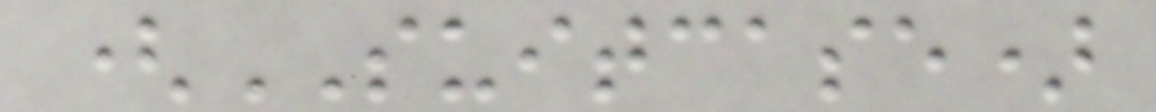(SUITCASE)
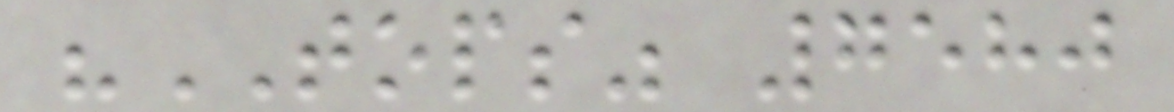"TOPS" 7580
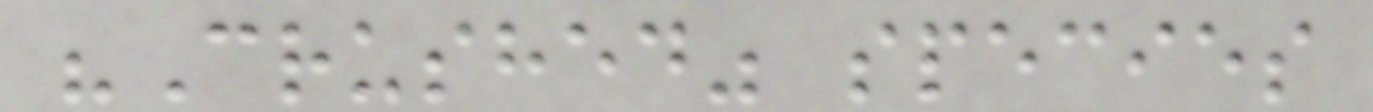"Crushed" species
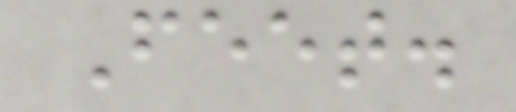Feet.
